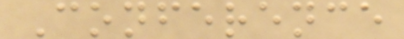Conference
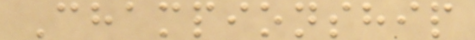Championship
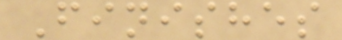Finishes
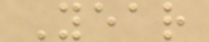Year
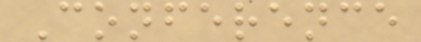Conference
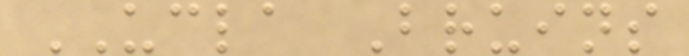UCLA Bruins
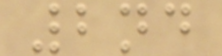2nd
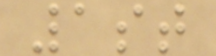1st
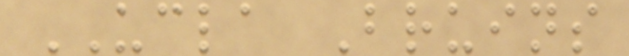UCLA Bruins
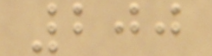200
